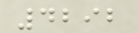4292
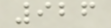926
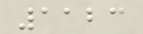1123
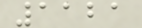1121
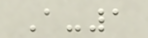A-1
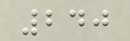240
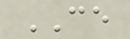CE
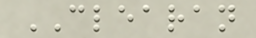CLEARAN
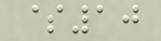$10
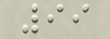99
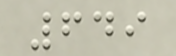649
